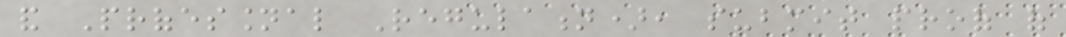and Professional Regulation), submit proof of
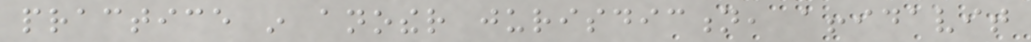practice in another jurisdiction, affidavit
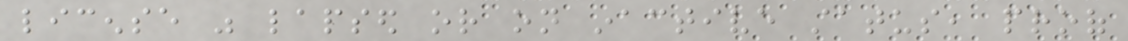license was lapsed or on inactive status, proof
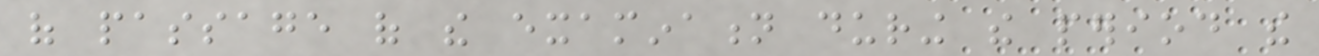of passage of the examination during the period the
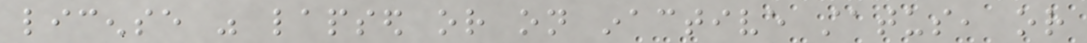license was lapsed or on inactive status, or
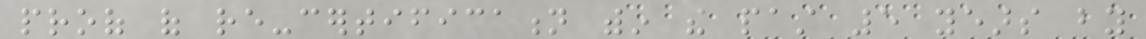proof of re-certification within the past 5 years by
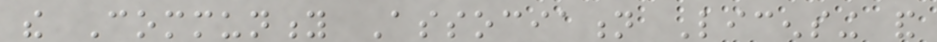the Community Association Licensing and
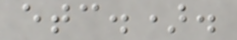etc.).
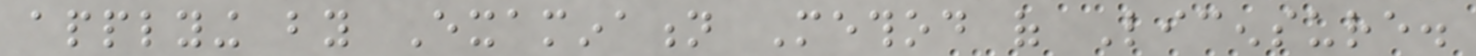applying by Examination Method of Licensure.
